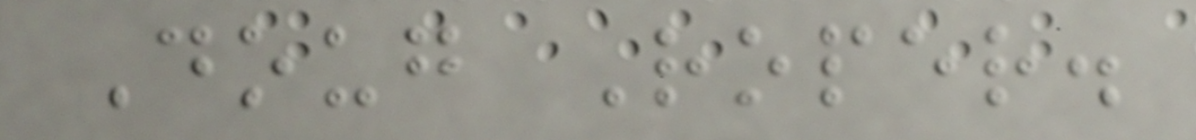Doug Roper.
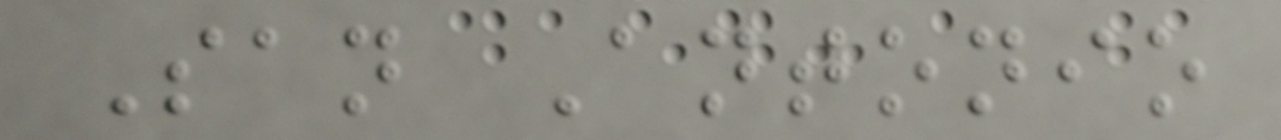San Antonio
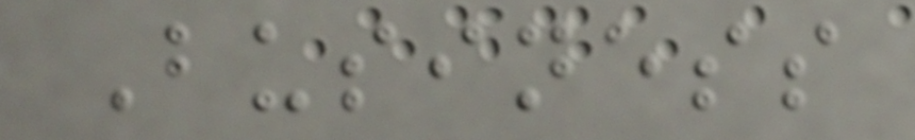Business
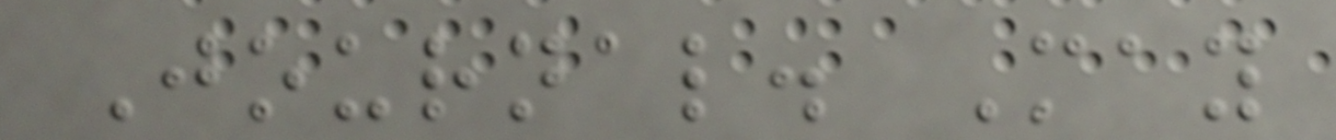Journal. May
